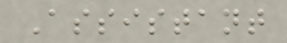Assistant
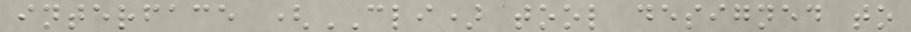interface (CLI) tool designed to
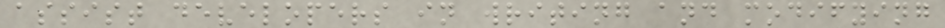assist developers in writing and modifying
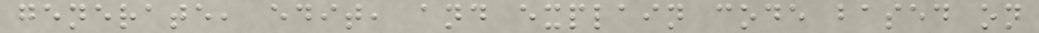generate, edit, and explain code based on
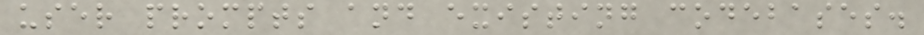user prompts and existing codebases.
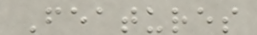Features
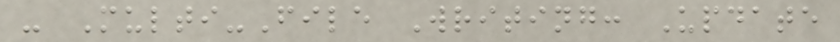- Multi-File Writing: Update
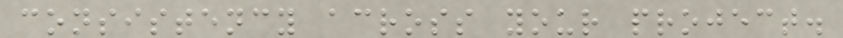consistency across your project.
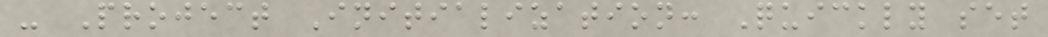- Project Initialization: Quickly set
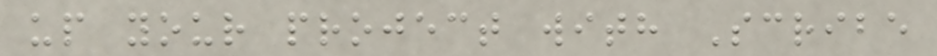up your project with Scribe
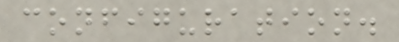configuration.
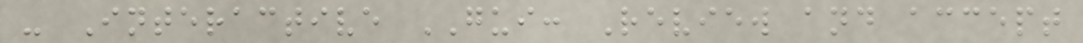- Interactive GUI: Review and accept
